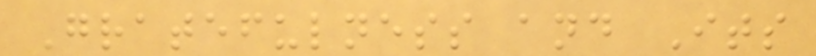Gratefulness and Its
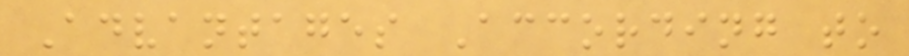Advantages According to
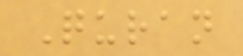Quran
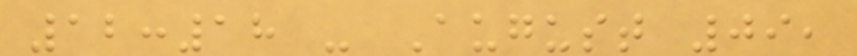12:18 - August 09,
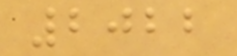2022
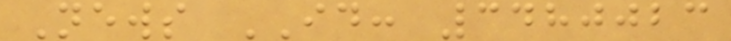News ID: 3480023
